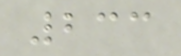233
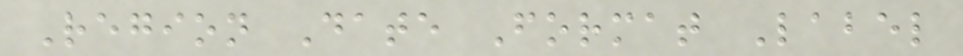Region Date Format Label
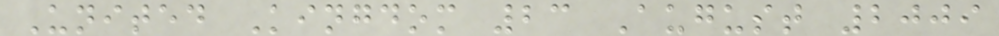United Kingdom 23 August 2009
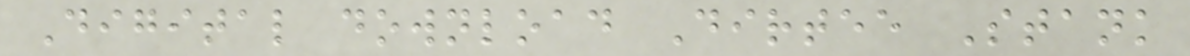Digital download Dirtee Stank
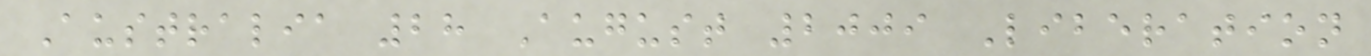Australia 28 August 2009 Liberation
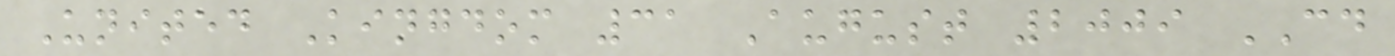United Kingdom 31 August 2009 CD
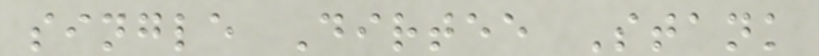single Dirtee Stank
